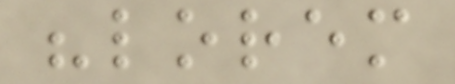"lorem
